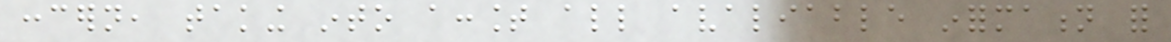concern, taking into account all avaliable information for
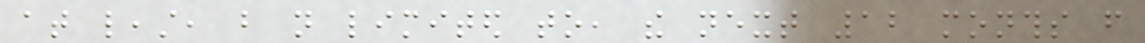at least, but not limited to, the next 12 months from
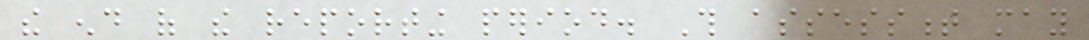the end of the reporting period. This assessment may
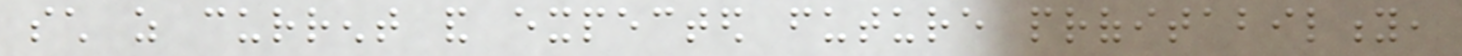such as current and expected future profitability,
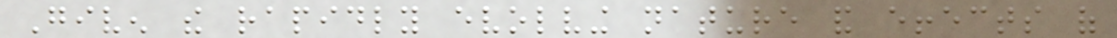Given the rapidly evolving nature and effects of
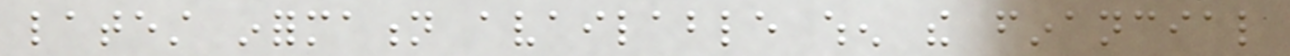latest information available when the financial
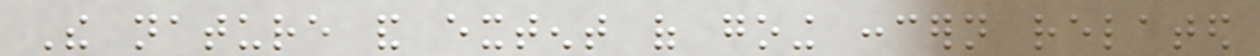The nature and extent of going concern related
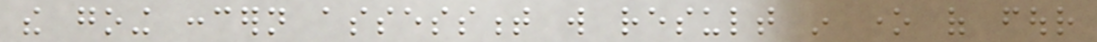the going concern assessment will result in one of four
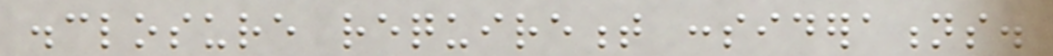disclosure requirement considerations.
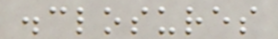disclosures
